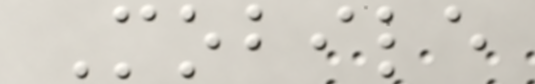Mobile
